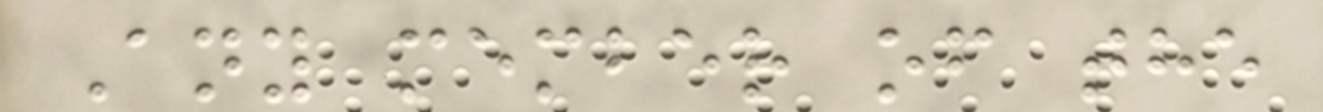Any member of the
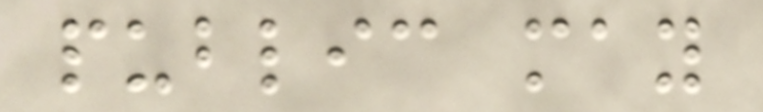public may
